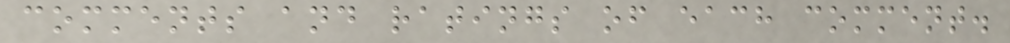comments and ratings of each comment.
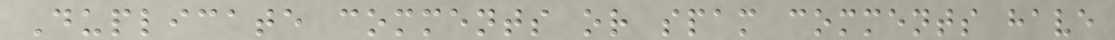Duplicate comments or spam comments have
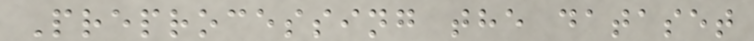Preprocessing the dataset
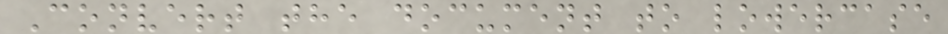Convert the document to lowercase
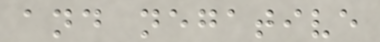and negative
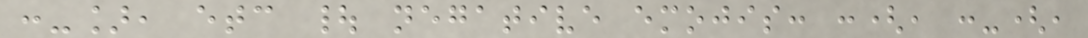:-], etc | negative emojis: :(, :-(,
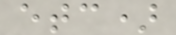etc)
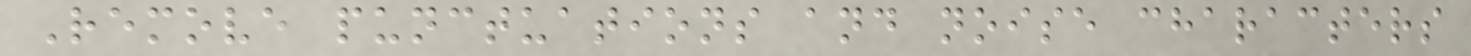Remove punctuations and noise characters
